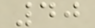40
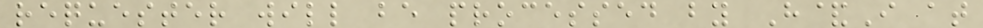requester will be processed by H&I at
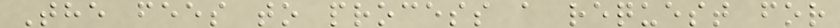The fees to process a request for
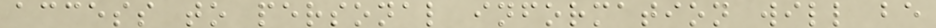access to personal information will be
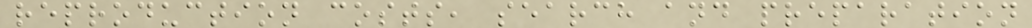reproduction costs, search and preparation
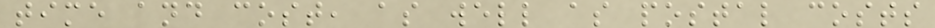time and cost, as well as postal costs
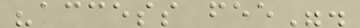"access fee".
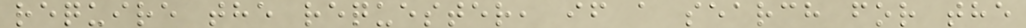require the requester, if a search for the
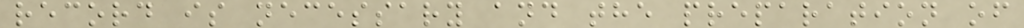record is necessary and the preparation of
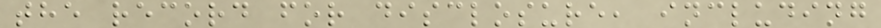the record for disclosure, including
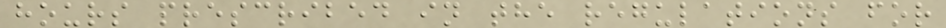hours prescribed in the regulations for
